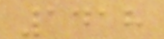1418
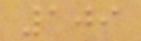109
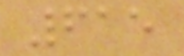615
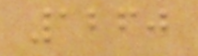1260
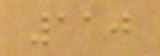110
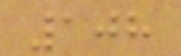108
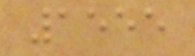1555
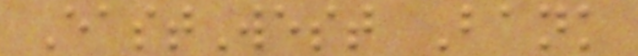EastWest Bank
